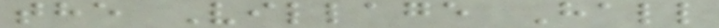the Village Hall
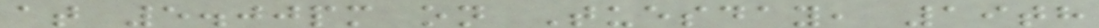at 5.00pm on Tuesday, 19th
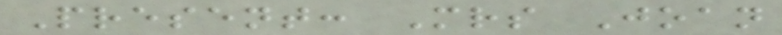Present: Mrs Joan
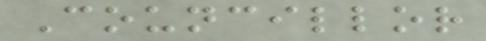Councillor
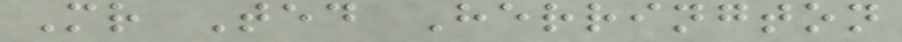Mr Ted Herrington
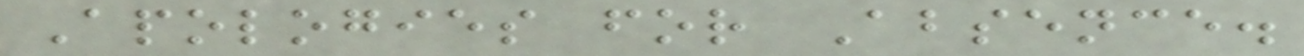Apologies for Absence.
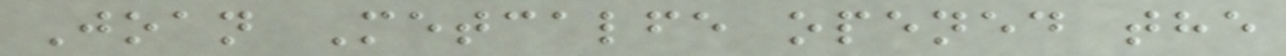Joan Metcalfe opened the
